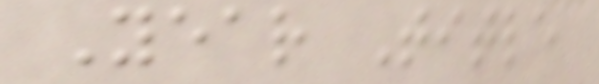Year Title
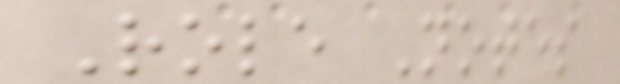Role Notes
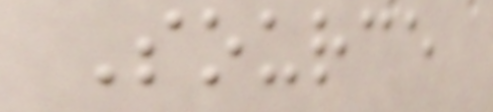Source
